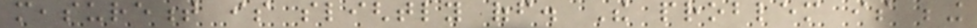measurement is slightly off. The problem is being
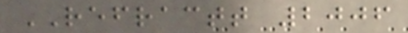REFRACTT 2006
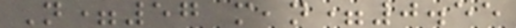N=57 mean=0.55
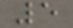5
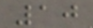10
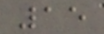15
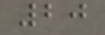20
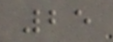25
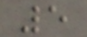5
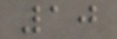10
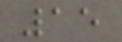15
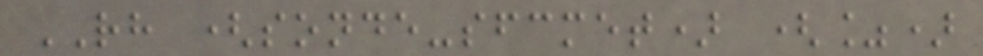RH (sonde-sfcmet) (%)
